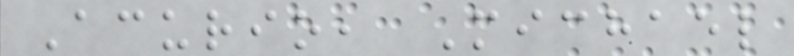Acurio, Michael
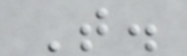T.
